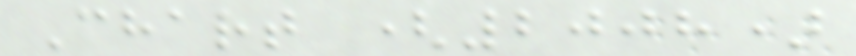Chart (2008)
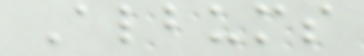Albums
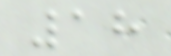18
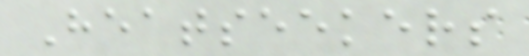Heatseekers
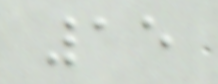15
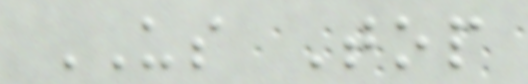US Top
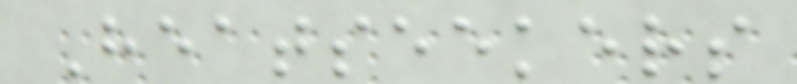Heatseekers
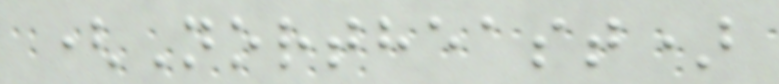(Northeast)
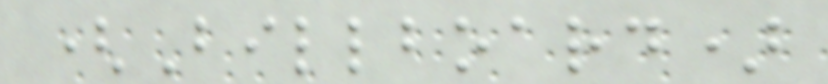(Billboard)
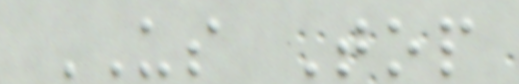US Top
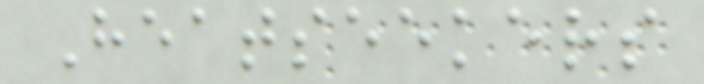Heatseekers
